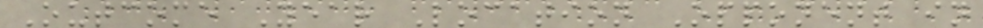Outcome Year Location Opponent in
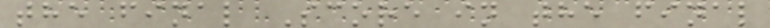the final Score in the final
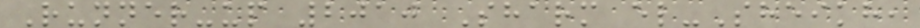Runner-up 2010 Sharm el-Sheikh,
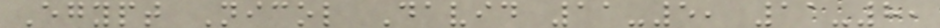Egypt Nicol David 11-5, 11-8,
